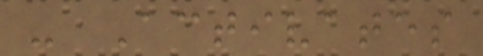- Activates
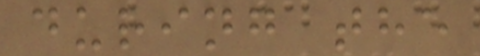during the
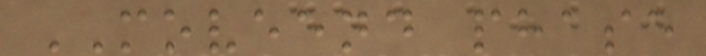MOVEEND phase
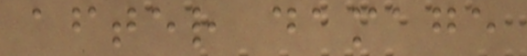after damage
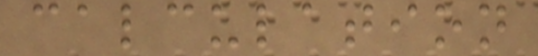calculation
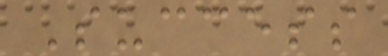Success
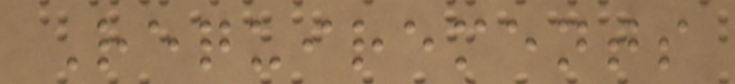Requirements
